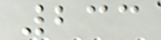233
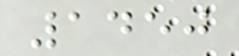1450
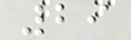29
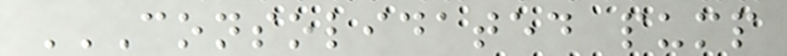CONSOLIDATED PUMP
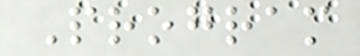Program
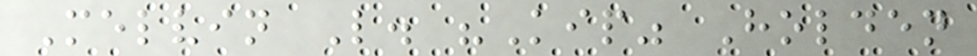Melvin L. "Kip" Holden
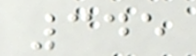345
